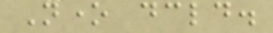None declared.
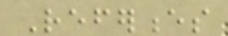References
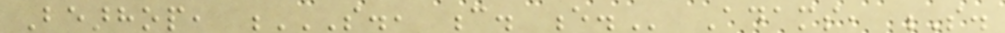Bearhop, S., C. E. Adams, S.
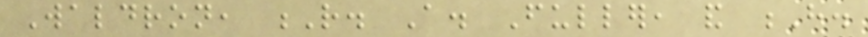Waldron, R. A. Fuller, and H.
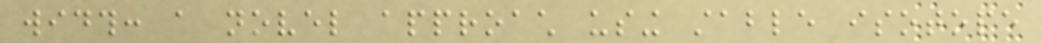width: a novel approach using stable isotope
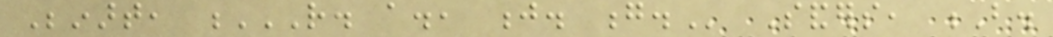Beinart, R. A., J. G. Sanders, B.
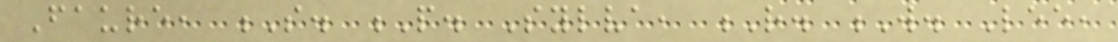Faure, S. P. Sylva, R. W. Lee,
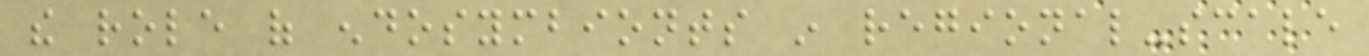the role of endosymbionts in regional-scale
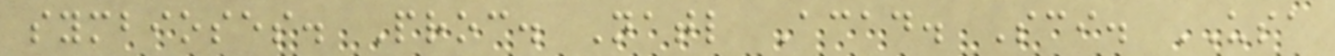symbioses. Proc. Natl Acad. Sci. USA
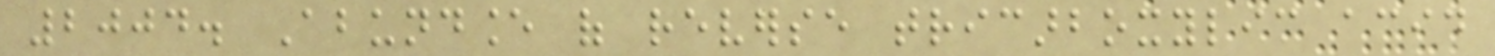2004. Abundance of reverse tricarboxylic acid
